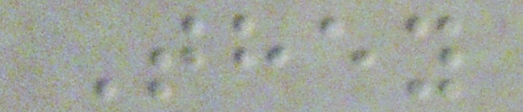They
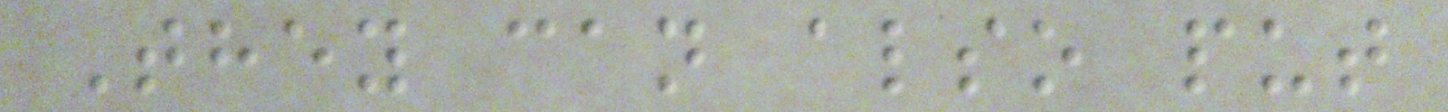They can also put
